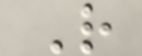R
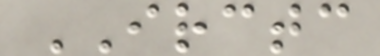IRCTC
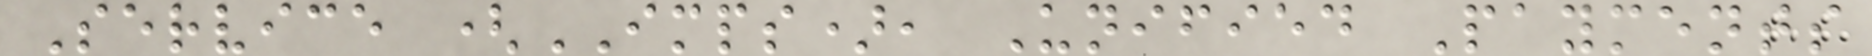Service (IMPS), Unified Payments
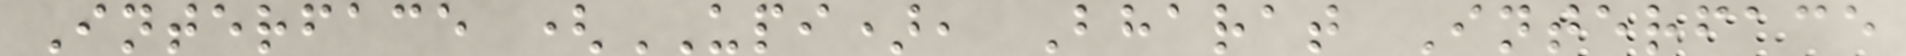Interface (UPI), Bharat Interface
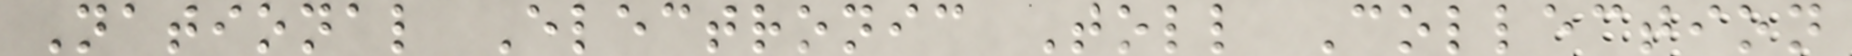National Electronic Toll Collection
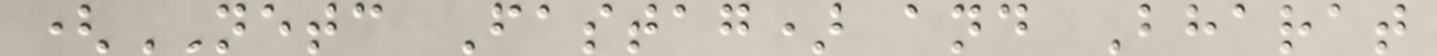(NETC Fastag) and Bharat
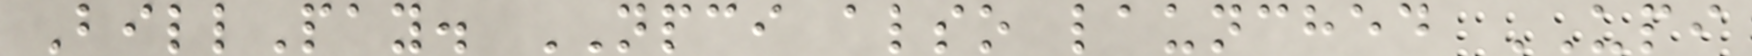BillPay. NPCI also launched UPI
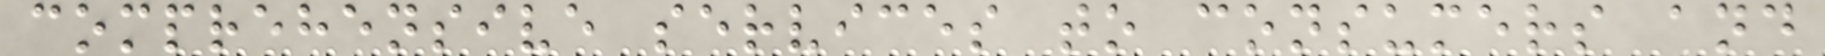comprehensive services to consumers and
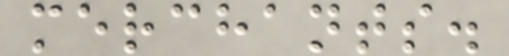merchants.
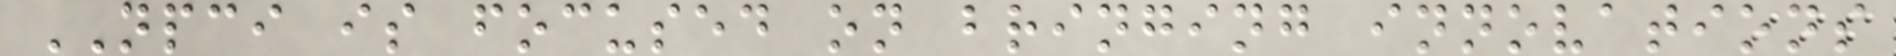NPCI is focused on bringing innovations
